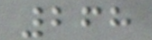268
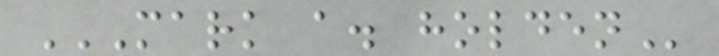MARK A. HOLDEN
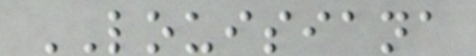LOUISIANA
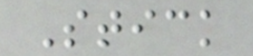Stick
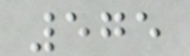575
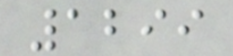1299
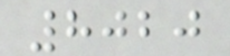8020
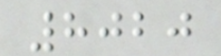8020
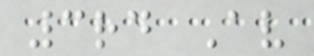3rd Av
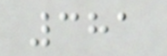381
